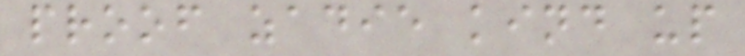proof zadie kind up
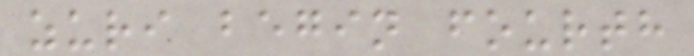zuri begin fourth
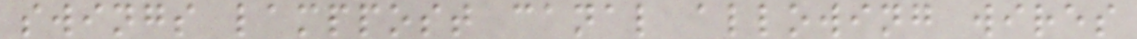swings lamppost canal allowing wires
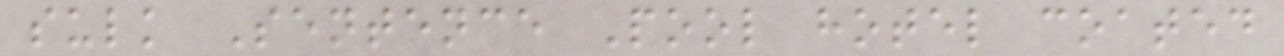sulk Sentence Pool hotel coated
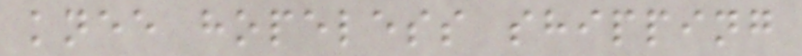knee hopeless shipping
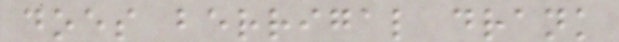does berrigal drank
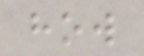how
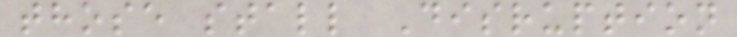those stall Disruption
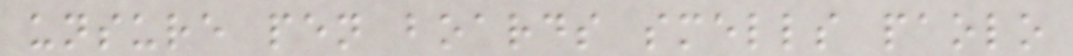unsure pen boards smells paolo
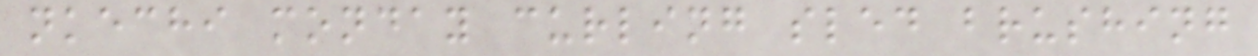nkechi monday curling sled brushing
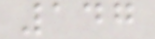147
